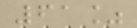61%
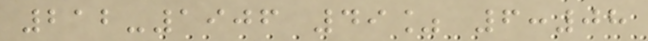212-1906 49% 6:08
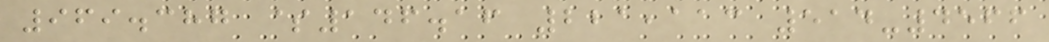969.387 $146.16 221,113 514-4566
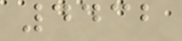4432
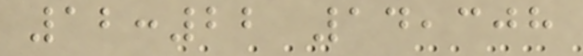12:22 14,308
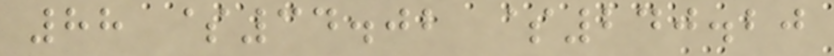88 $34.02 $240.20
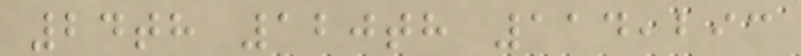24th 120th 114,293
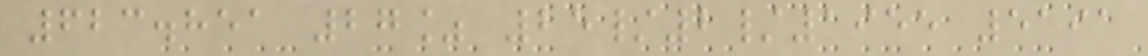623.851 27% 25/2/1955 5191
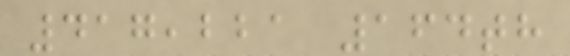417,221 164th
